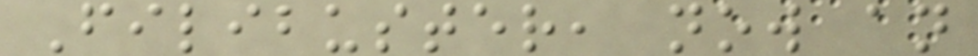Filibuster, now an
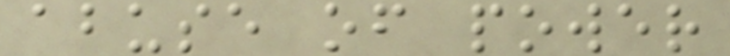abuse of power
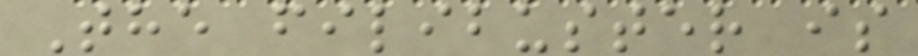The filibuster is
